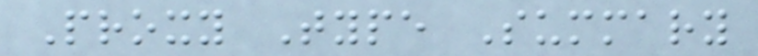Proxy Type Summary
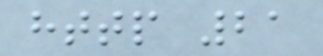http 21
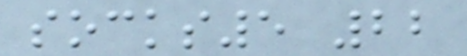socks5 22
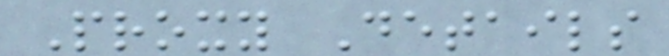Proxy Details
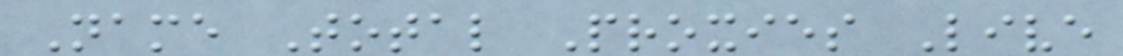Name Total Proxies Live
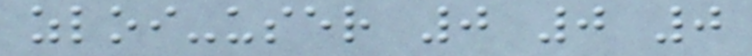zloi-user 0 0 0
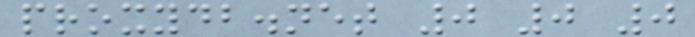proxydb.net 0 0 0
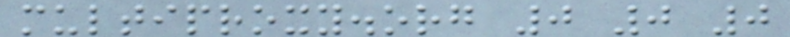multiproxy.org 0 0 0
